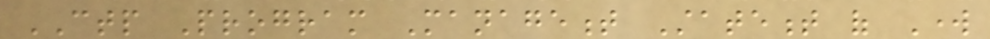CTP Program Management Statement of Work
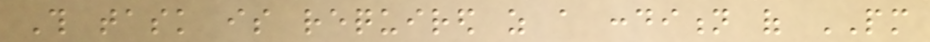This task is required as a condition of PM
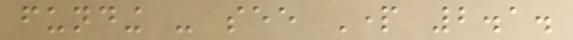funding - see Part 2.1.
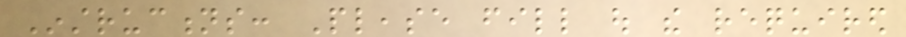Instructions: Please fill out the required
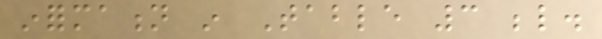information in Table 3 below.
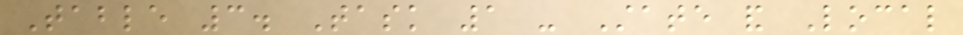Table 3. Task 1 - State and Local
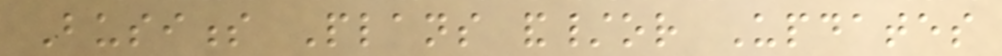Business Plans and/or Updates
